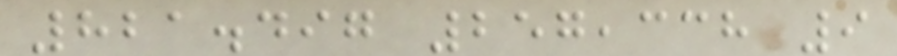821.497 257,338 9
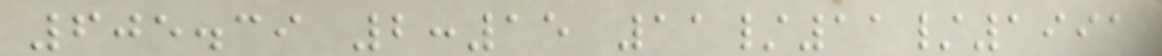605.39 2:15 11/11/1991
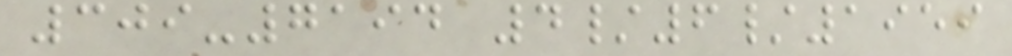309-7194 4/6/1959
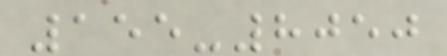155-8050
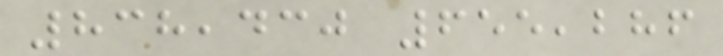838,430 655,286
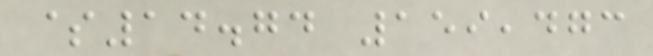$14.74 159,473
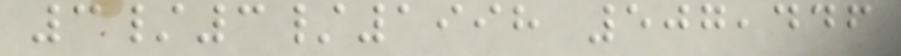3/3/1998 507,446
